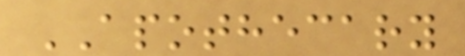APOTHECARY
